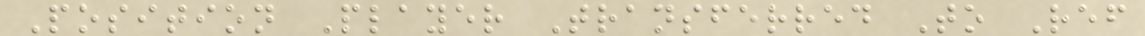Position Player Transferred To Ref
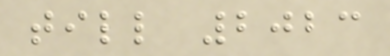till 2023
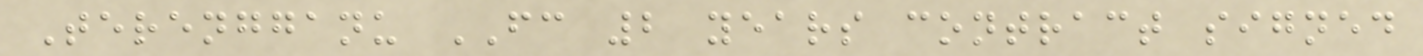Terengganu FC 2 years contract signed
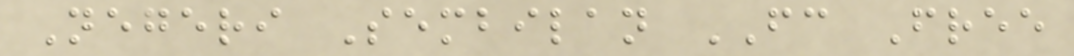Negeri Sembilan FC Free
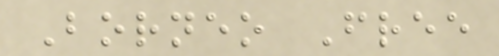Borneo Free
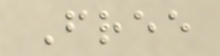Free
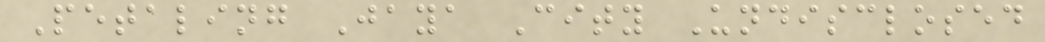Petaling Jaya City Undisclosed
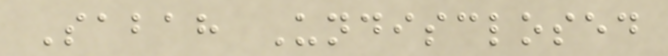Sabah Undisclosed
